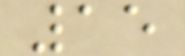15
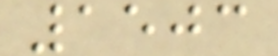1503
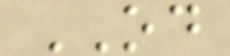OD
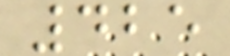425
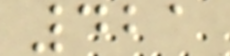421
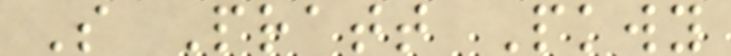S Pratt Pkwy
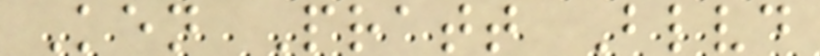Ken Pratt Blvd
